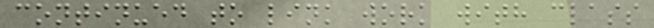continued to link work with class
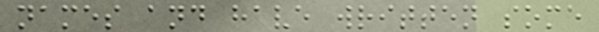names and have written some
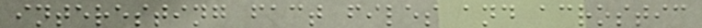interesting fact files and acrostic
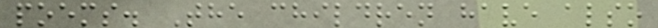poems. The children have also
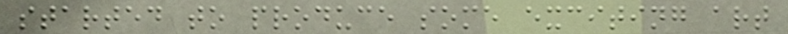started to produce some exciting art
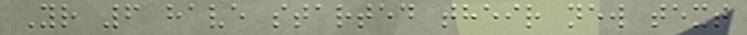Yr 6 have started their new text
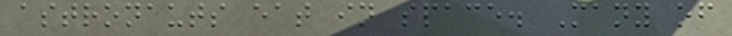astronauts eat in space. Many of
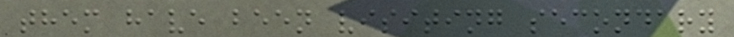them have been visiting secondary
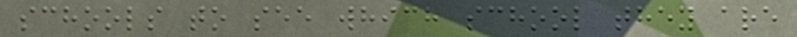schools to see which school they are
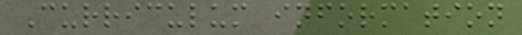Curriculum information
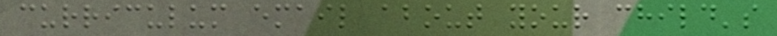curriculum email about your child's
